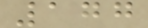177
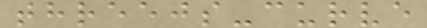threejs-curve
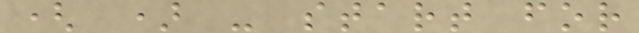( ) - start for
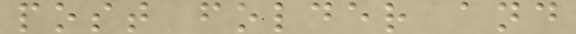post folder and
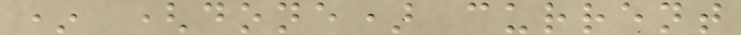* (done) current
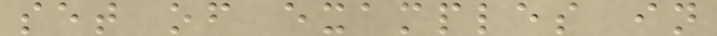set of examples in
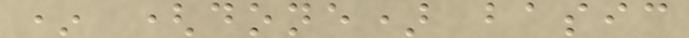* (done) basic
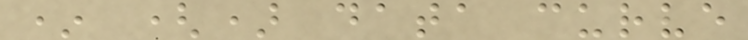* () data curve
